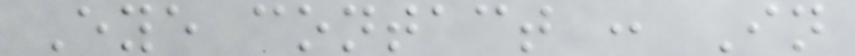Eye contact : In
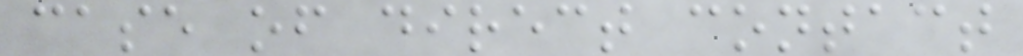case of direct contact
